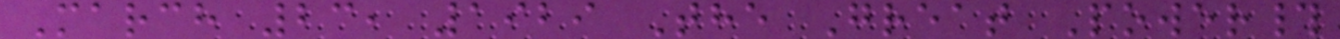March 23, 1929 The Great Power#
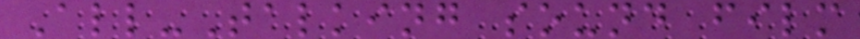All-Talking sound film
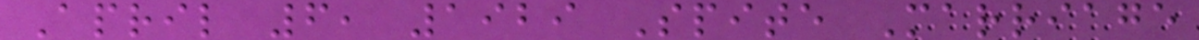April 6, 1929 Spite Marriage
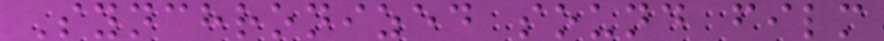Synchronized sound film
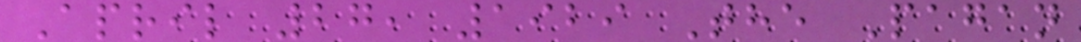April 27, 1929 The Pagan
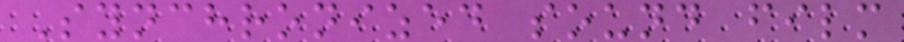Synchronized sound film
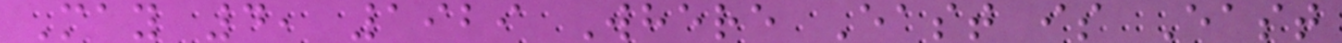May 4, 1929 Where East is East
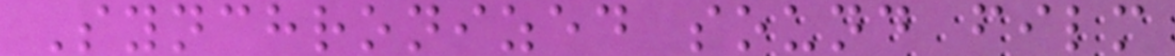Synchronized sound film
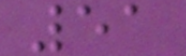51
